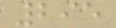295
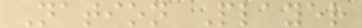Nation Player
